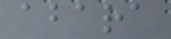abara
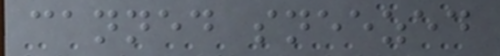canned sneezed
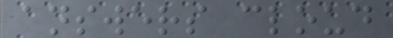answers cloud
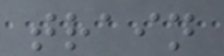train
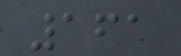161
